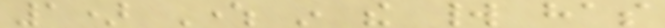1) Where in the world has
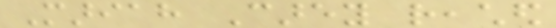Mariah Carey reached
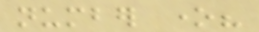number one?
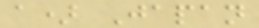a) Japan
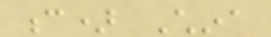c) China
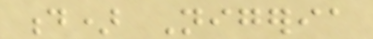d) Nigeria
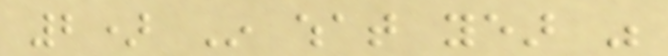2) In what year was
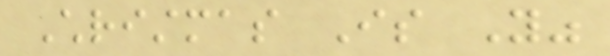Christmas Is You"
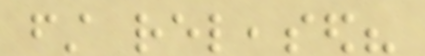first released?
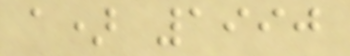a) 1990
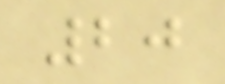20
